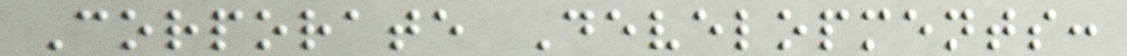Corporate Developments:
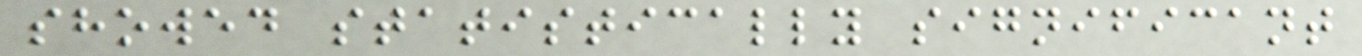showed statistically significant
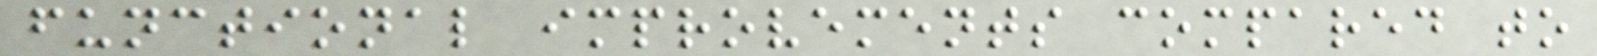functional improvements compared to
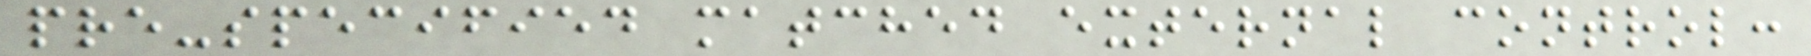pre-specified matched external control:
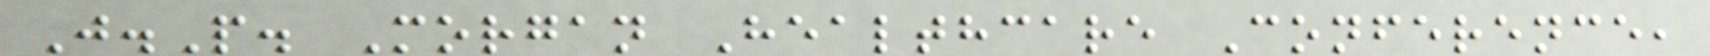J.P. Morgan Healthcare Conference,
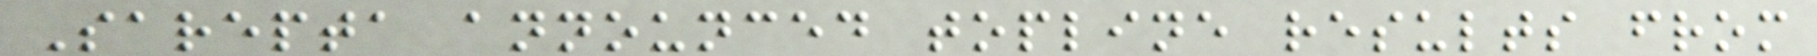Sarepta announced topline results from
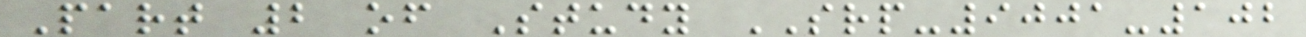Part 2 of Study SRP-9001-102
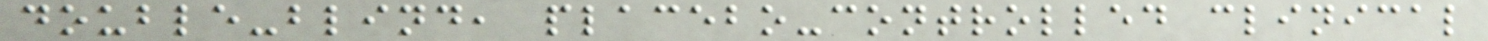double-blind, placebo-controlled clinical
